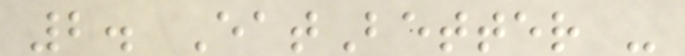2. EatBetter -
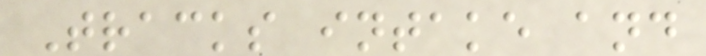Tracks intake and
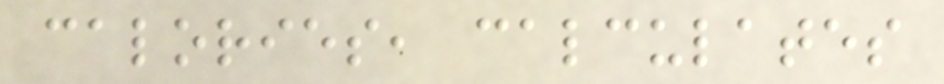calories, calculates
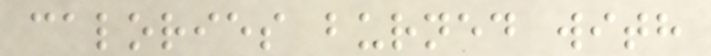calories burned with
